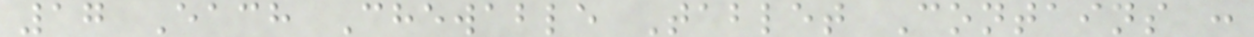17 Each Chewable Tablet Contains :
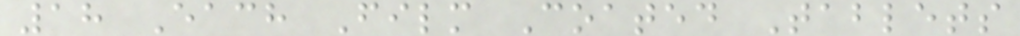18 Each Film Coated Tablets
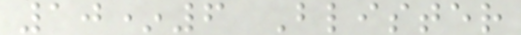10*6 Blister
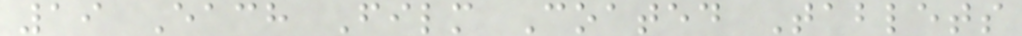19 Each Film Coated Tablets
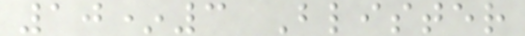10*3 Blister
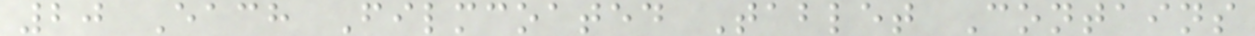20 Each Filmcoated Tablet Contains
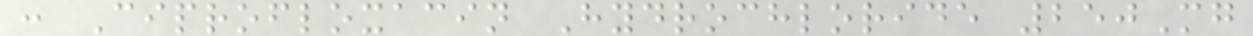: Ciprofloxacin Hydrochloride 250Mg
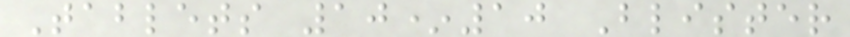Tablets 10*10 Blister
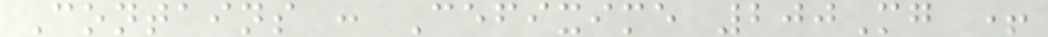Contains : Cefixime 200Mg +
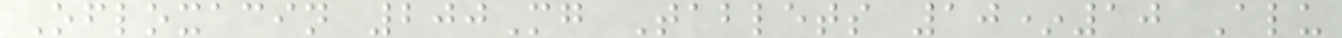Ofloxacin 200Mg Tablets 10*10 Alu
